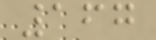167
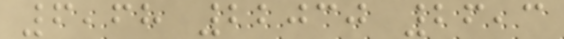6,68 22030 26,3
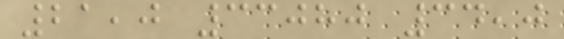21,0 33080 34,0
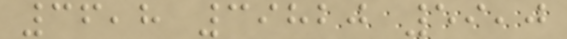36,8 39820 59,0
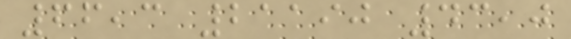66,3 21190 43,0
